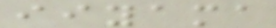iiyama
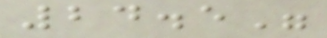24.5"
